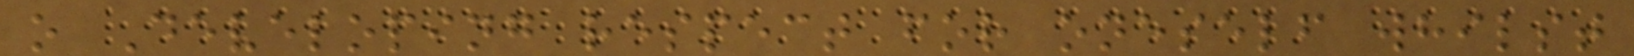o Developing respect for oneself whilst
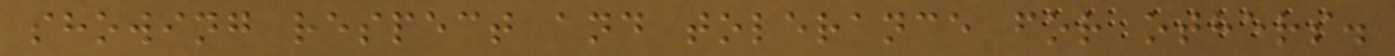showing respect and tolerance for others.
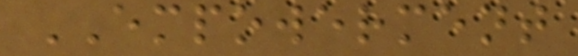EMPOWERMENT
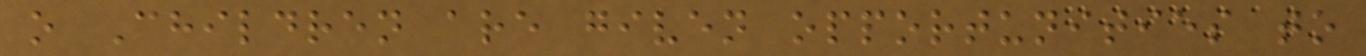o Children are given opportunities to
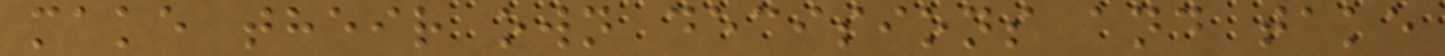make their own decisions and take
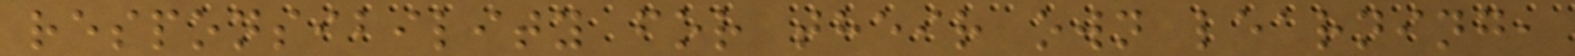responsibility for their own learning,
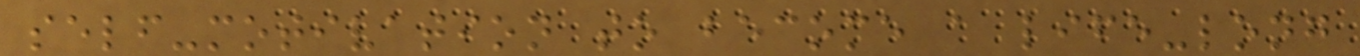self-motivation to become a life-long
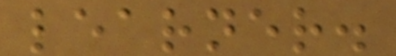learner.
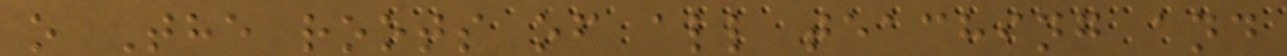o The roots of all teaching and
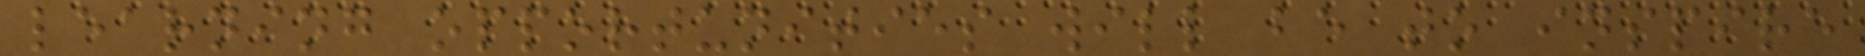learning opportunities will be to inspire
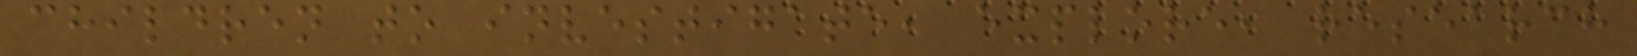children to investigate, explore, research
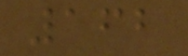162
